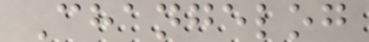Changelog
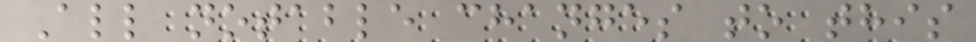All notable changes to this
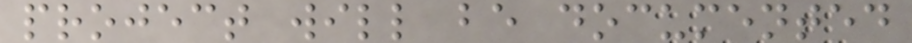project will be documented
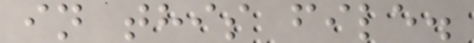in this file.
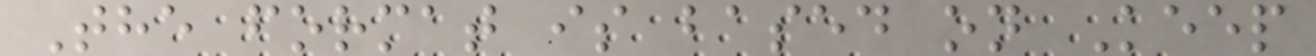The format is based on Keep
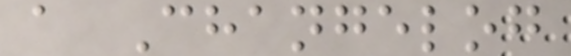a Changelog
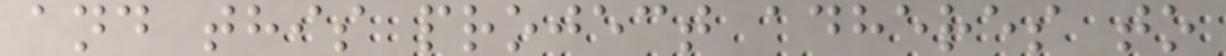and this project adheres to
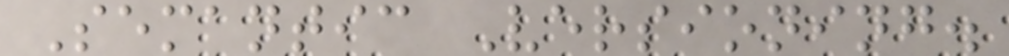Semantic Versioning.
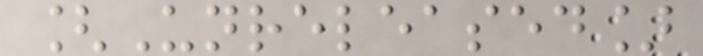[Unreleased]
